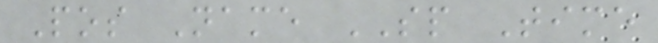Pos Name SP Time
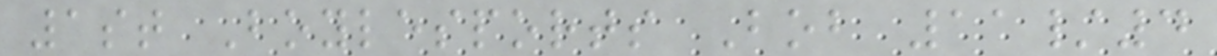1st Boylesports Bob 11/4
